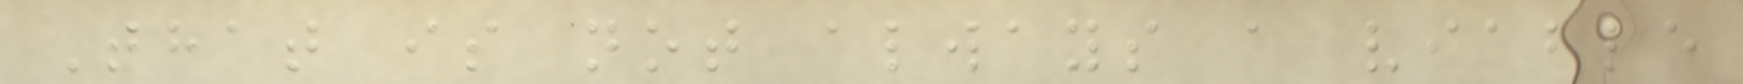That is not always a viable
